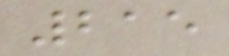215
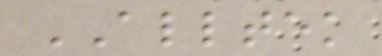ALLTEK
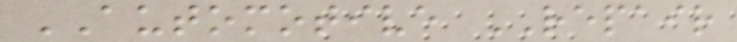AUTOMOTIVE REPAIR
